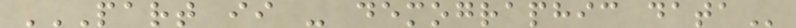PART II - DEMOGRAPHIC DATA
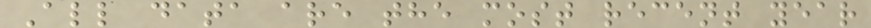All data are the most recent year
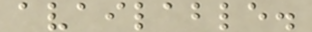available.
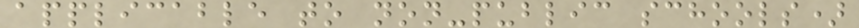applicable to non-public schools)
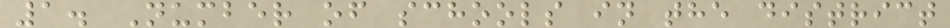1. Number of schools in the district
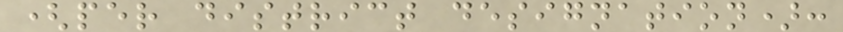(per district designation):
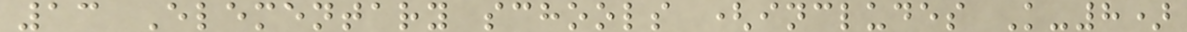13 Elementary schools (includes K-8)
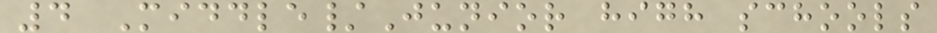4 Middle/Junior high schools
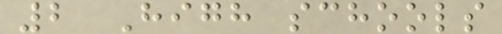2 High schools
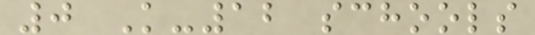0 K-12 schools
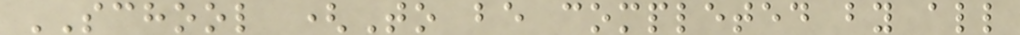SCHOOL (To be completed by all
